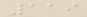119
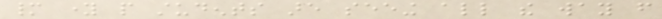many young people students are seeing all the way from
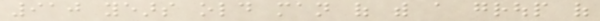910 years old man of with a group of
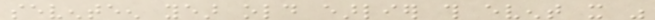seventeen year old earlier this event it was
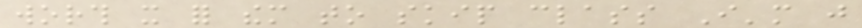worth it for them to skip class I'm just
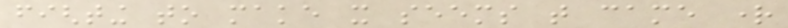fighting to make it seems that came right
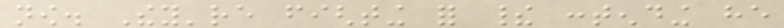now. They're fighting for their contending he
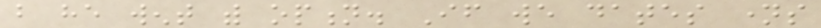but he went with option. If we dates names
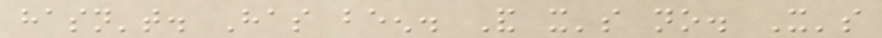hasn't. Has been. And it's no. It's
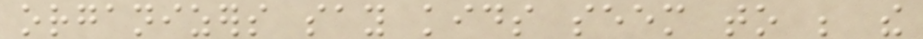organizers say kids seem to be the
